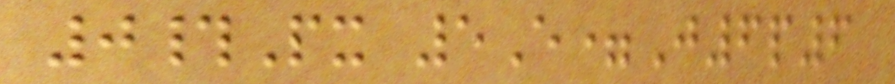0#Px 5E=J6p6
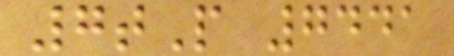7tP 7441
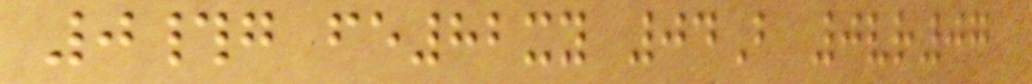0#g fe82xy 04B 0vr07
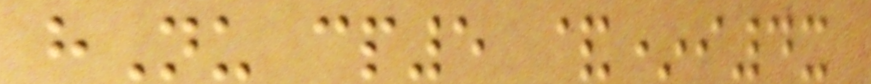hNu cp5 &*i4x
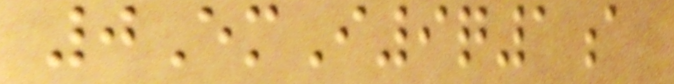0EmI9q1a
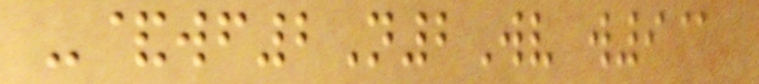-&wf2N2Wv w9@
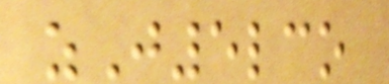zJ5lco
